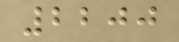2200
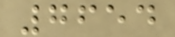7654
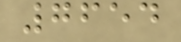7654
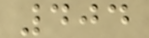404
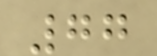77
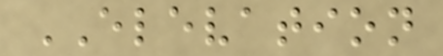ELEVATION
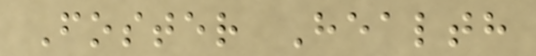Foster Health
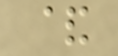&
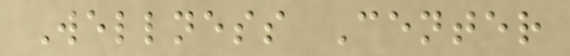Wellness Center
